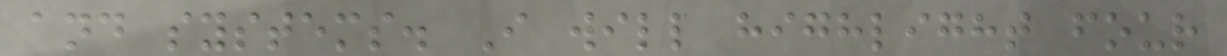and systems. I will highlight four
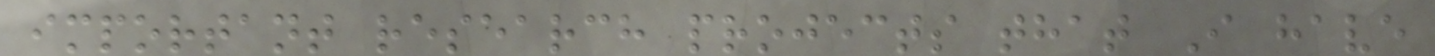important research projects that I have
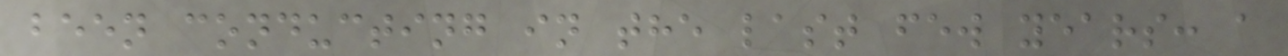been conducting in the last few years: a
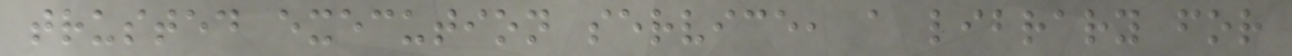trusted execution service, a library for
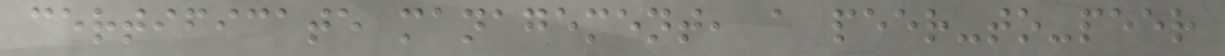certificate management, a peer-to-peer
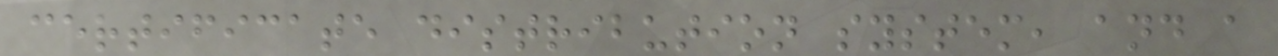certificate distribution system, and a
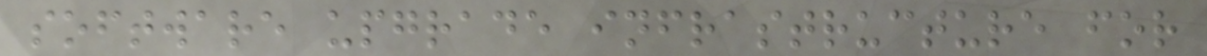software upgrade infrastructure for
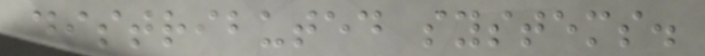distributed systems.
